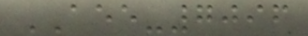AEE-7096
